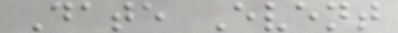Date Event
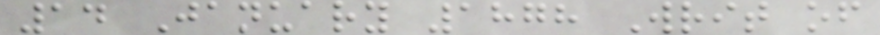14 January 1878 Writ of
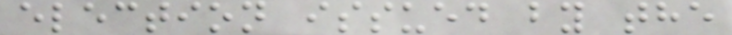election issued by the
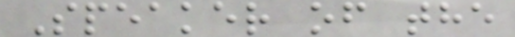Speaker of the
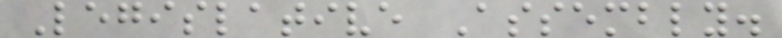Legislative Assembly.
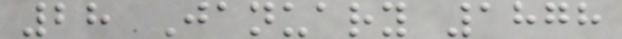28 January 1878
